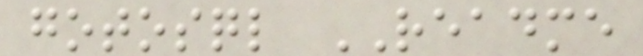gotosql README
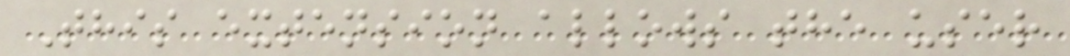This extension allows the user
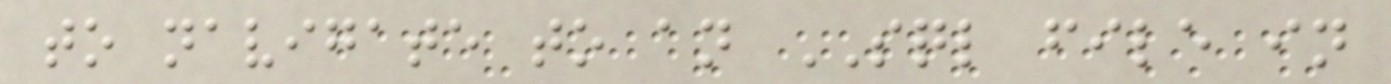to navigate to an SQL file in
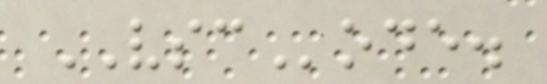VSCode.
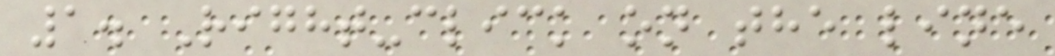1. Right-click on the line
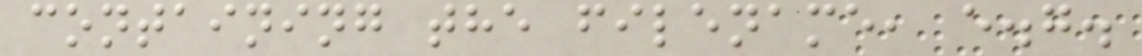containing the filename, e.g.
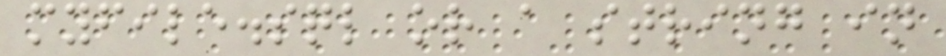myfile.sql or a string in
